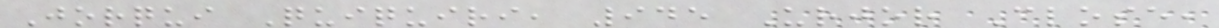Jorqui Quiquiri, 945 Urjor Close,
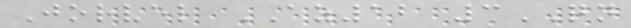Jorvel AZ12 3QN
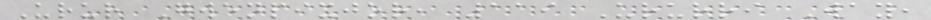Urur Gwenpixjor, 119 Ururri Way,
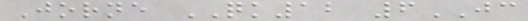Jorne QK12 6JC
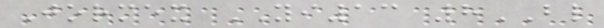Jormex YI13 8BL
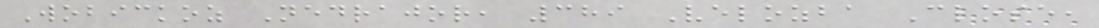Wobickoz Nedrajor, 389 Velozba Close,
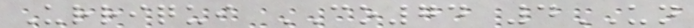Urriqui CO74 4UN
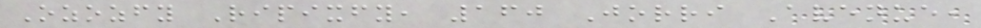Ozozfy Ripixfy, 160 Jorri Avenue,
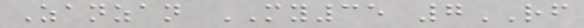Zanzan MY35 7RF
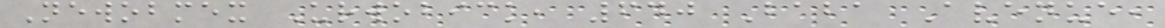Newobmex Urwobick, 640 Baba Avenue,
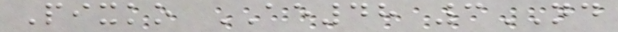Pixko AE48 3ND
